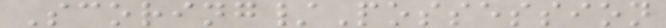Scoring/Possession
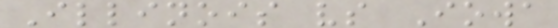Illinois vs Iowa
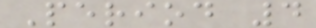Period 4
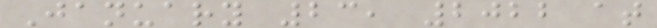January 23, 2022 at
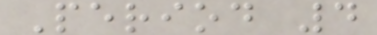Period 4
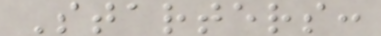Starters:
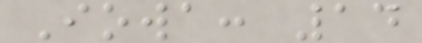Iowa: 14
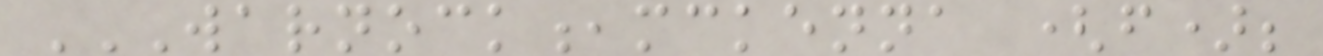WARNOCK,MCKENNA (F);
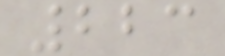223
